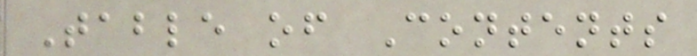Table of Contents
